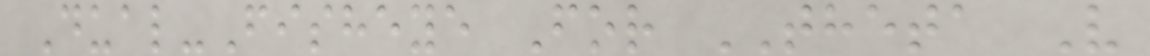Dual-Fisheye For THETA V
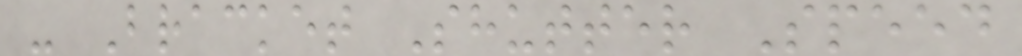- Bracket Shutter Speed
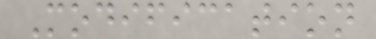Modification
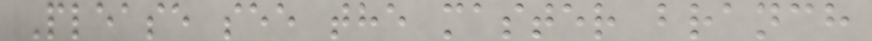Please see the master branch
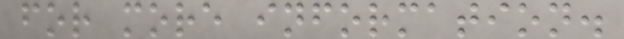for more information.
